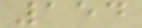154
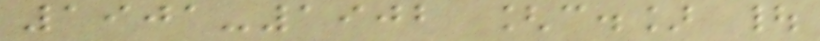1901-1902 [c.] |
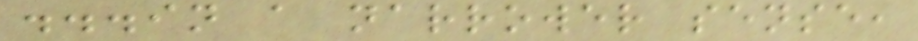...in a narrower sense,
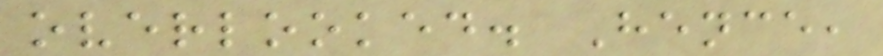overlooked. Hence,
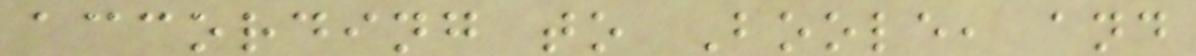according to Boole, and
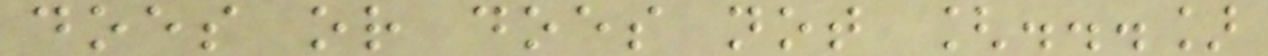does or does not [...]
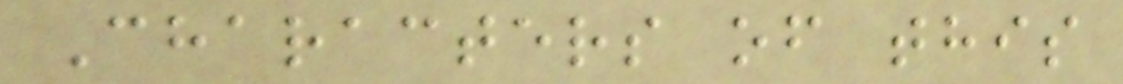Characters of this
